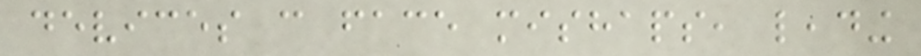devices can face mishaps, leading
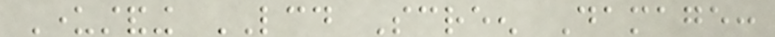Understanding LCD Screen Damage:
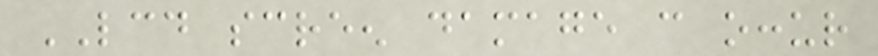LCD screen damage can occur
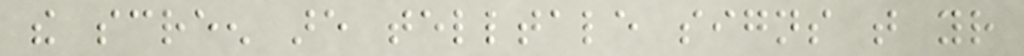the screen are telltale signs that your
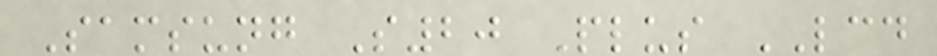Samsung S20 Plus LCD
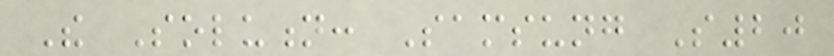The Solution: Samsung S20
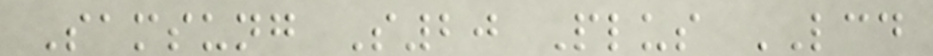Samsung S20 Plus LCD
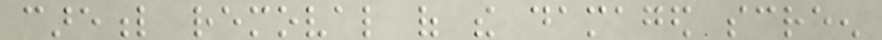careful removal of the damaged screen
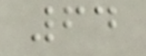64
